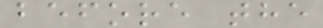before the
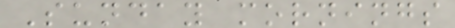Sunday mornings
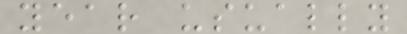year usually
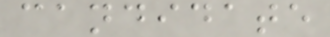candidate
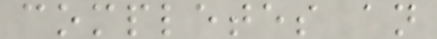completes an
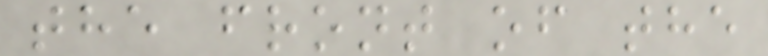the front of the
